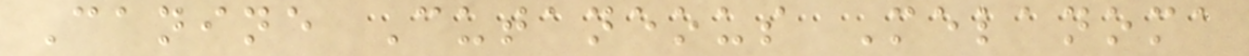Canine Cutaneous Melanoma
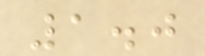1.0
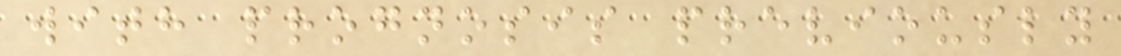with prognosis previously
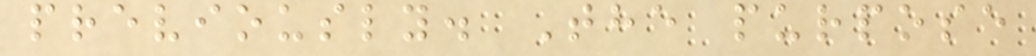previously. The purpose
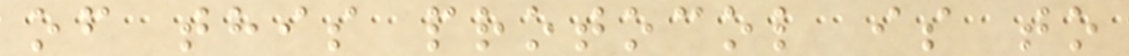of this protocol is to
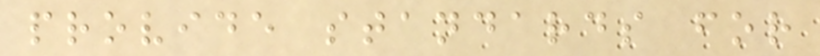provide standards for
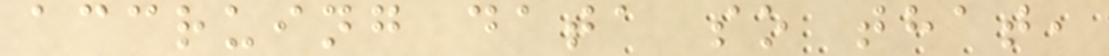accruing data so that,
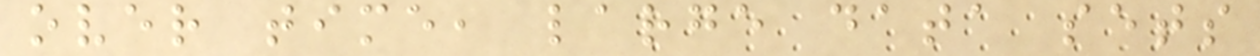over time, large data sets
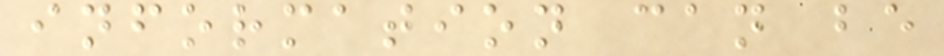information can be
